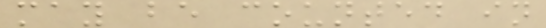may be counted in
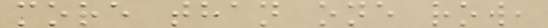more than one row,
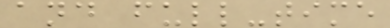and full-time
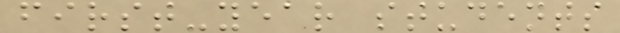first-year students
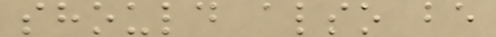should also be
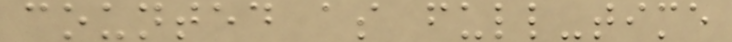counted as full-time
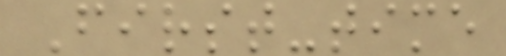First-time
